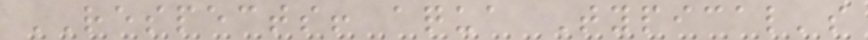RESPECTS! aqua Typical's
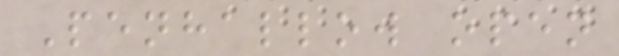Penhallow open
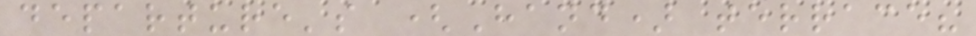departure's (Hand) terrace?
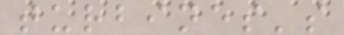turbines's
